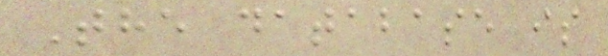The database is
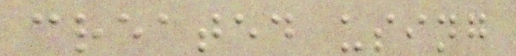created using
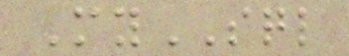MySQL
